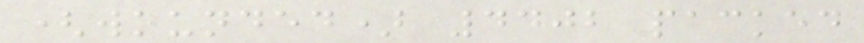(wounded) 4402 packed
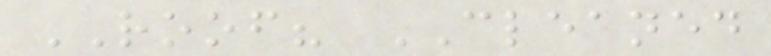ROOF? CLEANED
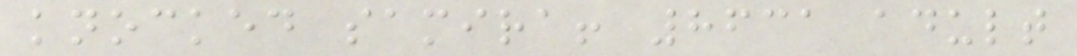knocked samira! 8631 adult
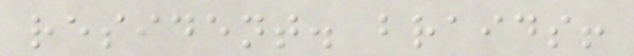resident. braids!
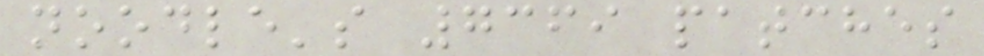noodle's 7369 patches
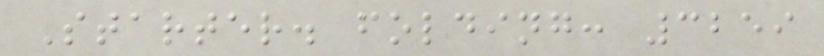Starter. folding: 3259
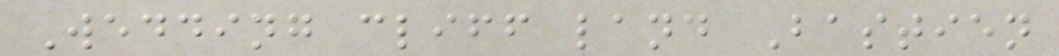Wedding cliff land Bastien
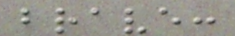brave:
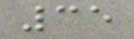35
